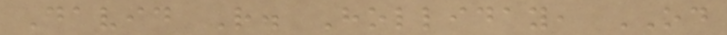David R. Holliday, OD
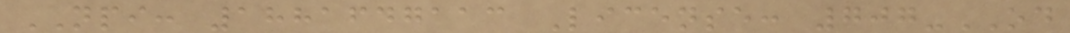NPI: 1881647113 License: 707-OD
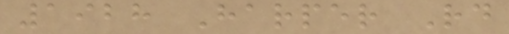1928 Harper Rd
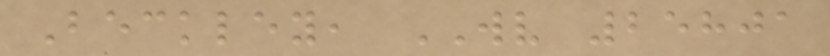Beckley, WV 25801
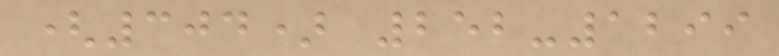(304) 252-1299
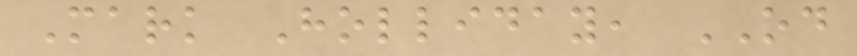Mark Holliday, OD
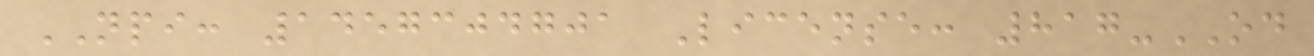NPI: 1457304701 License: 817-OD
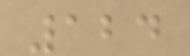124
